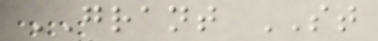GRANT ST
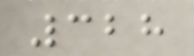328
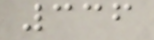336
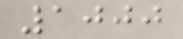1000
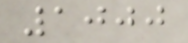1000
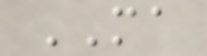MA
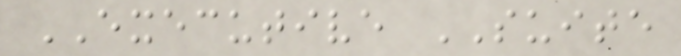EXECUTIVE SUITE
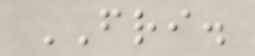FRI.
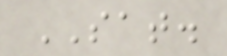SAT.
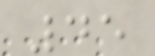45
